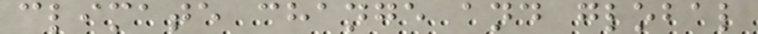climate change and global
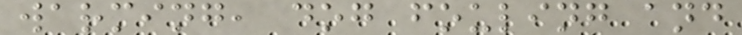warming, dog fouling and
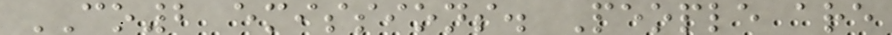CO2 emissions. People are
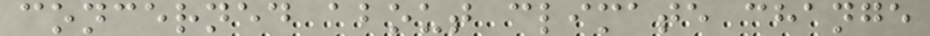concerned about climate change
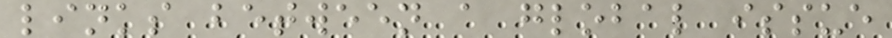links between a global issue
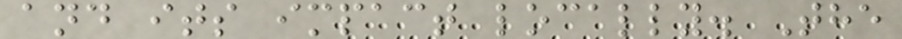and its impact locally. The
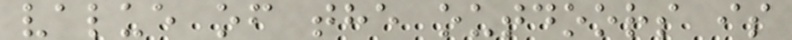value of the outdoors is
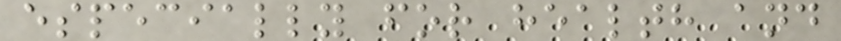especially for health and
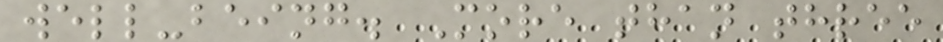well-being. More than three
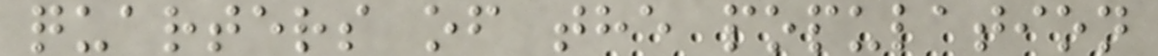quarters of the population
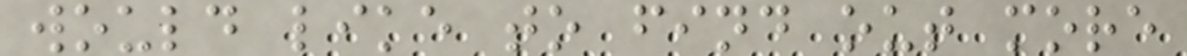would like to find out more
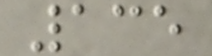135
